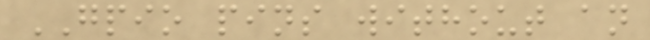GPIO pins without an
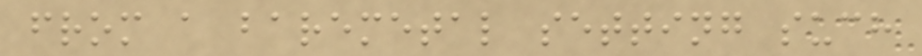from a baremetal setting such
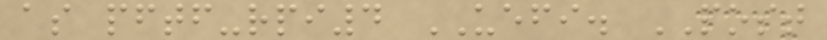as pftf-rpi4 UEFI. POST
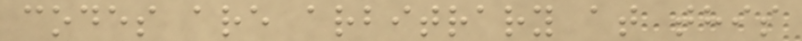codes are arbitrary at this
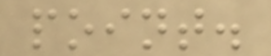point.
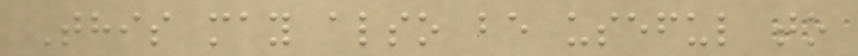This may also be useful to
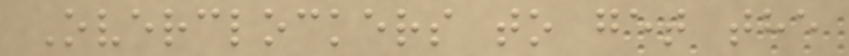Overclockers to get the
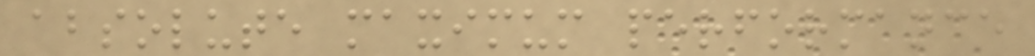absolute maximum performance
